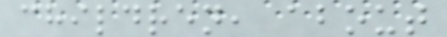children, about
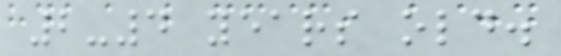2-4 years old.
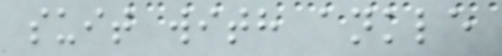suit with ankle
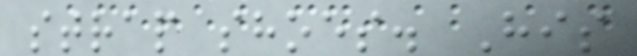strap shoes. His
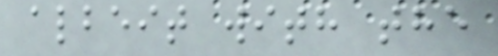albeit with the
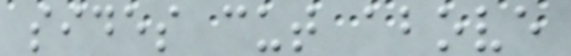sides cut above
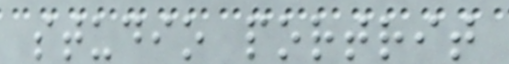studio portrit
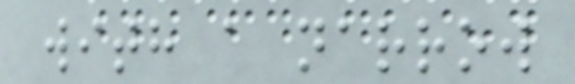with a narrow
